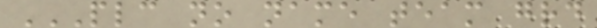PLC NO NAME TEAM GRD
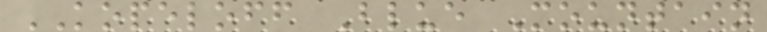KOPELOFF Blue Mountain
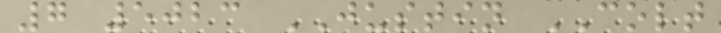7 5023 JUSTIN COLT
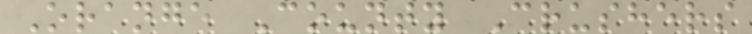Orange County Crushers
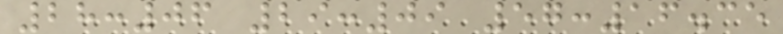28:06 29:09 57:16.35
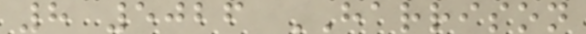8 5026 HARRISON
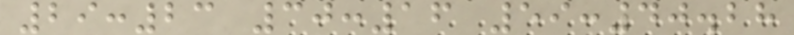29:23 30:16 59:40.28
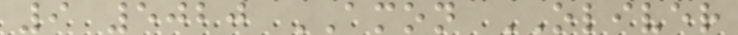9 5020 AMON OLIVER
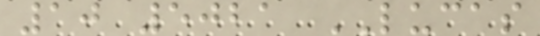10 5021 LUCAS
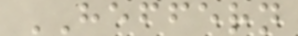HEFFERN
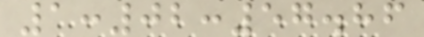1:02:57.86
